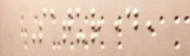Saturday,
